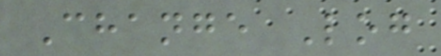Change Log
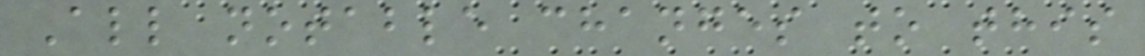All notable changes to this
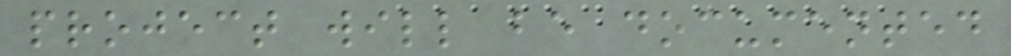project will be documented
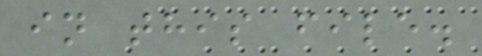in this file.
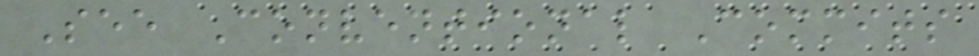See Conventional Commits
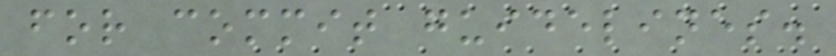for commit guidelines.
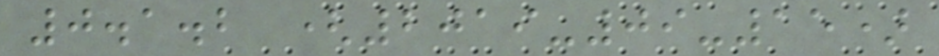0.1.2 (2019-09-15)
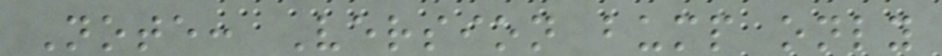Note: Version bump only
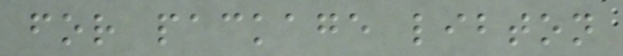for package libton
